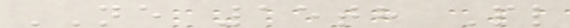NE 15th Pl
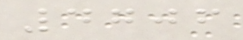4706
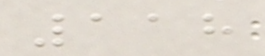118
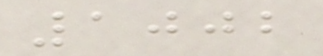1002
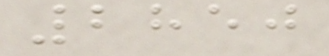2850
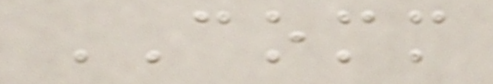COMM
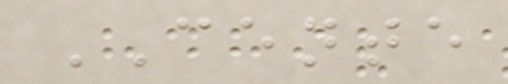CENTE
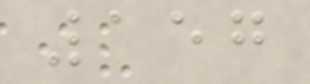157
